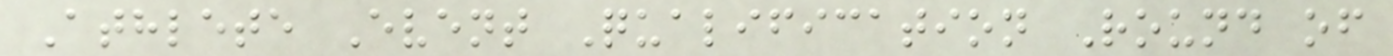Athlete Event Qualification Round of
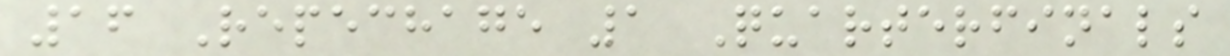16 Repechage 1 Quarterfinals
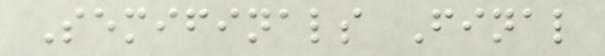Semifinals Final
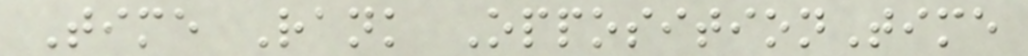Time Rank OppositionTime
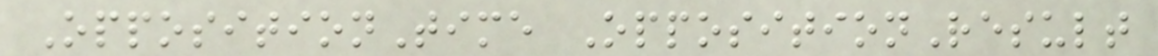OppositionTime OppositionResult
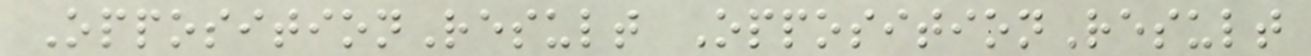OppositionResult OppositionResult
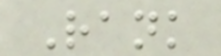Rank
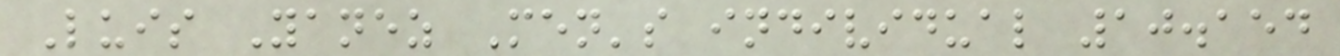Luis Yanez Men's individual 10.154
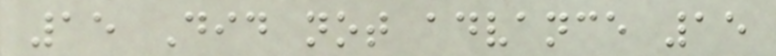15 Did not advance 15
